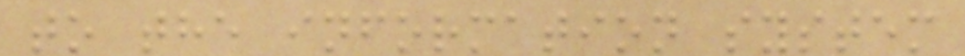to the information system
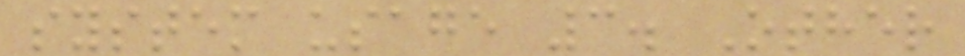system usage 3. Other
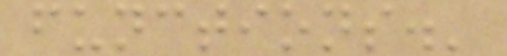functions.'
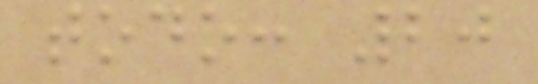todo: 20
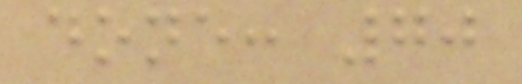done: 70
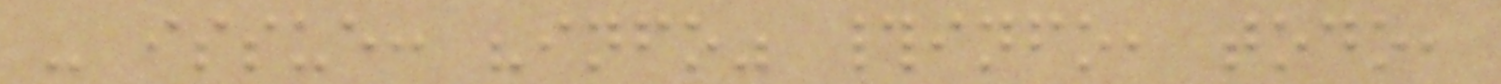- issue: "info" #info, todo,
